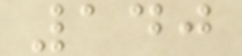140
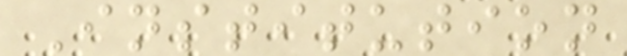Institution
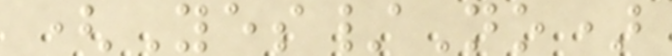(Yes/No)
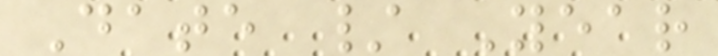Date / Year
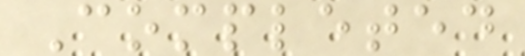Completed
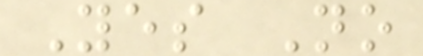Yes No
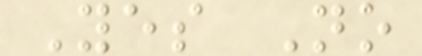Yes No
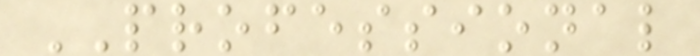PROFESSIONAL
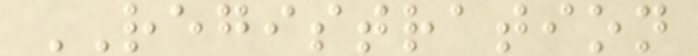REGISTRATION
